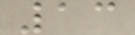13
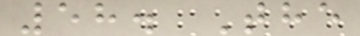58. The
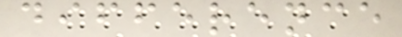difference
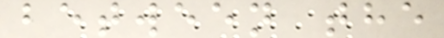between the
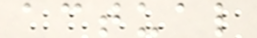actual
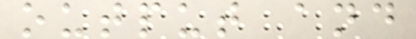output and
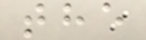the
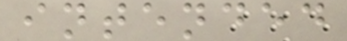intended
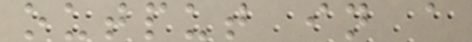output in a
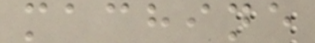machine
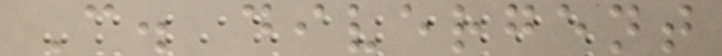C. divergent
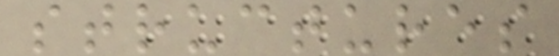structures
